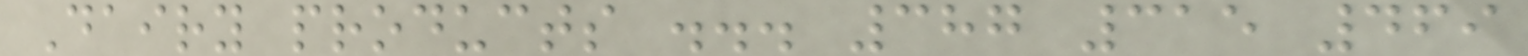Dairy products ... 387 315 469
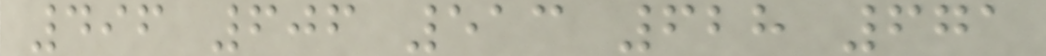496 606 513 628 671
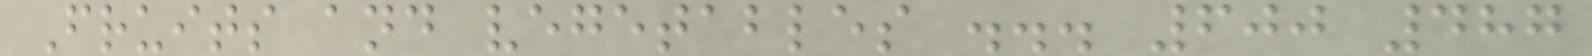Fruits and vegetables ... 600 487
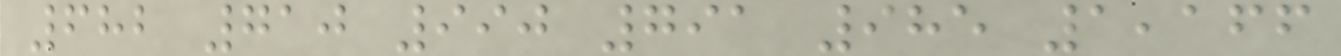682 710 990 791 985 1,166
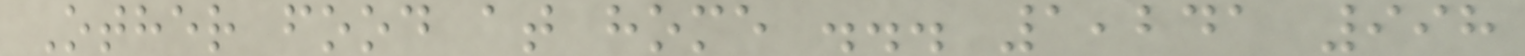Other food at home ... 1,241 998
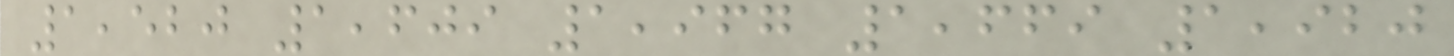1,520 1,609 1,967 1,669 1,920
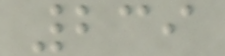239
